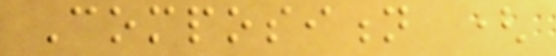Composition (
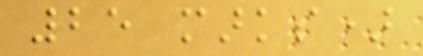25 marks)
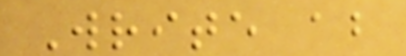Write about
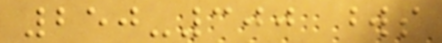250-300 words
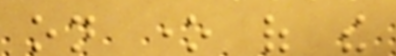on one of the
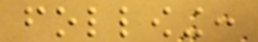following:
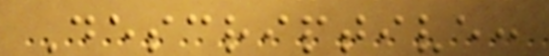Descriptive:
